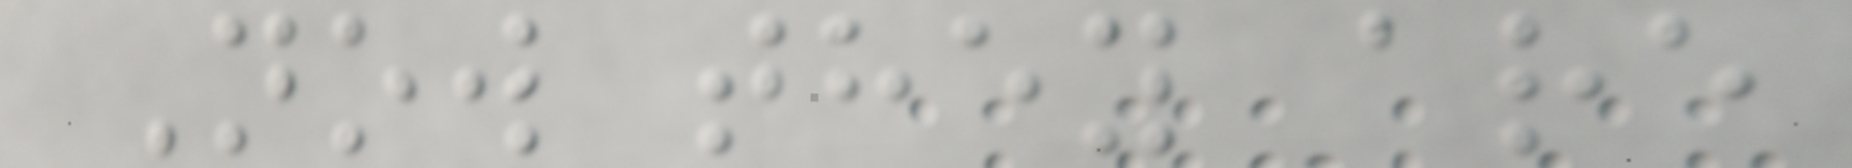Now they are
